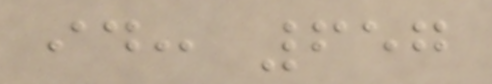id: 657
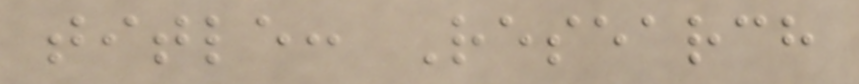title: Research
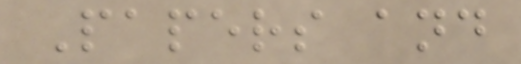Papers and
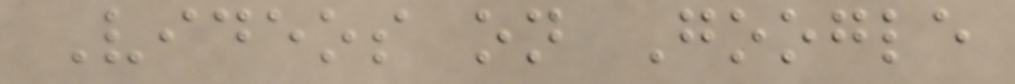Videos on Google
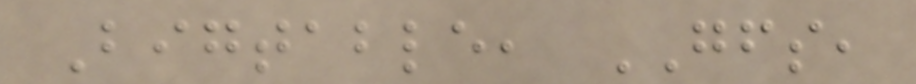Bigtable, GFS,
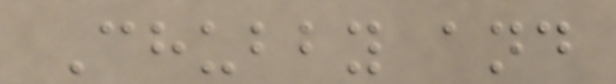Chubby and
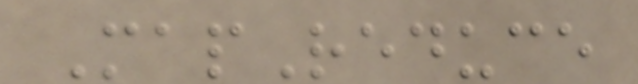MapReduce
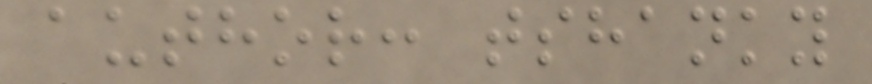author: tshanky
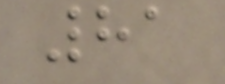81
